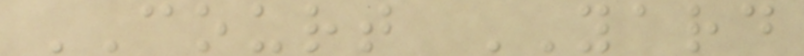COURT YARD
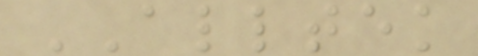ALLTEK
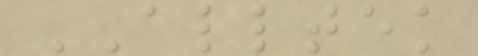ALLTEK
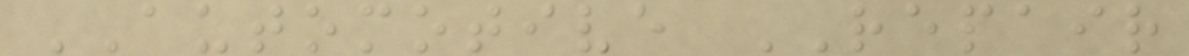AUTOMOTIVE REPAIR
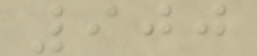900
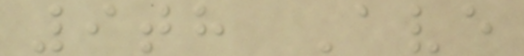9th Ave
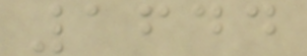1644
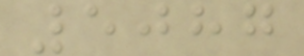5087
